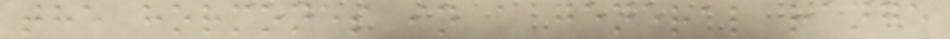the hormones in a general range
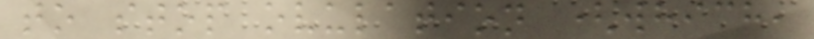to stop ovulation (which,
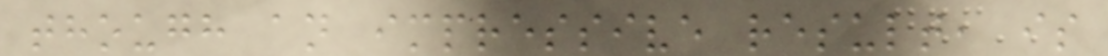though an impressive result, is
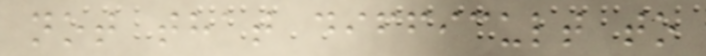not that difficult to
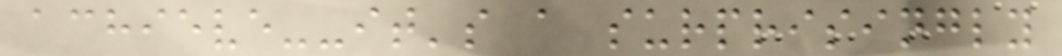achieve--it's a surprisingly
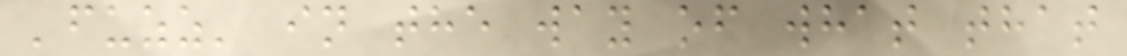'fuzz' in the way of what that
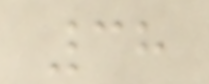38
